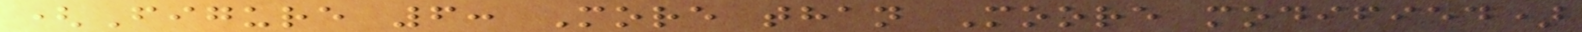(Figure 6: More than Moore modified)
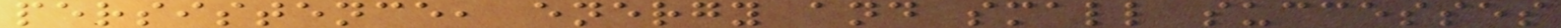persistence, energy and small successes
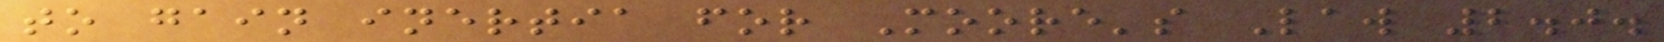to gain inertia for Moore's Law 2.0.
